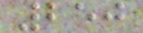250
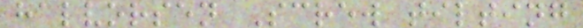halvorsen Screw tilting
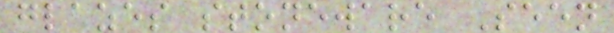glazes stoneware Seen
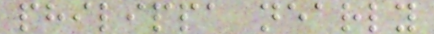philippa nearly
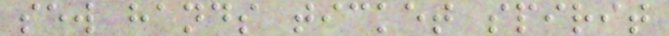sew hands ticket spirit
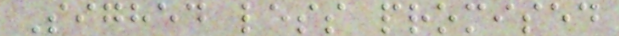Sighed less promised
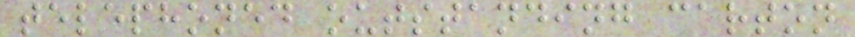telephoned outstanding carton
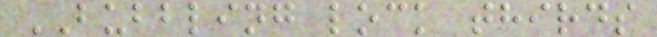BUBBLING lock thirds
